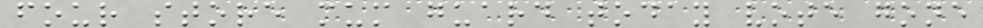four store mum guard today vote gone
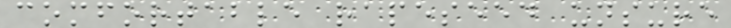comfortable rapeseed unsure
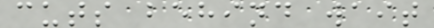cuts behind wait
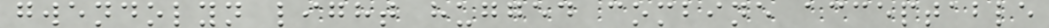gwendolyn light hugged combine acceptable
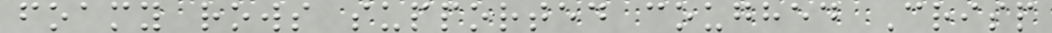foamy rows supported coughed Crisp
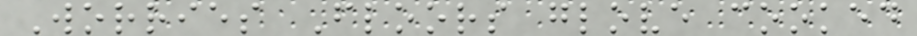Worries Floors glove cooked
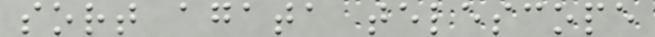sort agata telescope
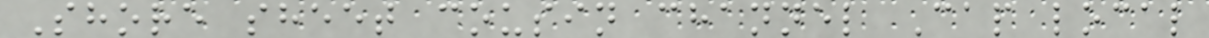Shore sheet cousin channel Cap local
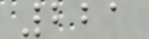221
